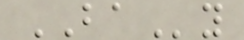BAy
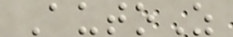AutoZ
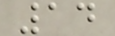14
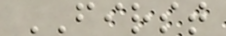FIRST
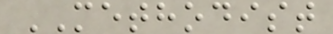METHODIST
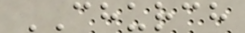CHURCH
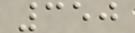350
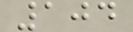104
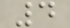4
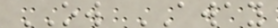OW AWAY
